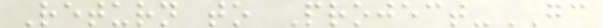Return to Project-GC
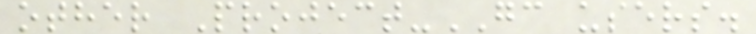other Project-GC users.
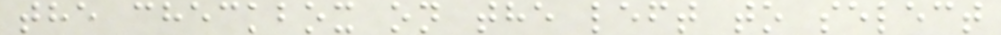the checkbox on the left to select
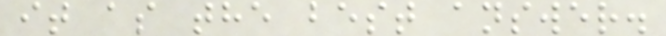it as the best answer.
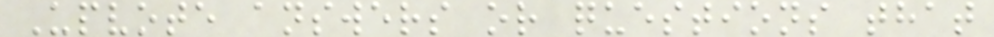Upvote answers or questions that
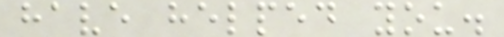have helped you.
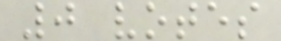0 votes
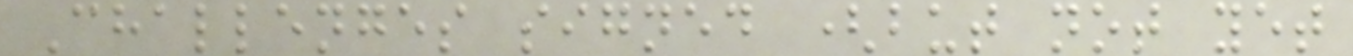Challenges signed (but not yet
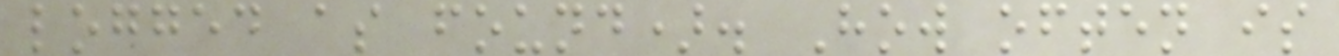logged as found). How often is
